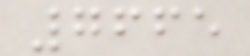7665
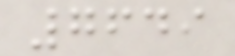7649
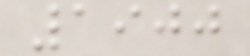1900
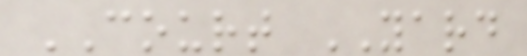COURT YARD
